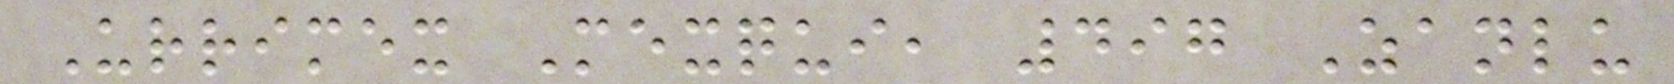Urrimex Mexqui, 497 Zanlu
